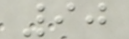90
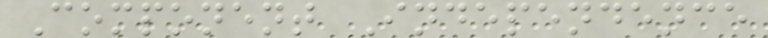Component Independence
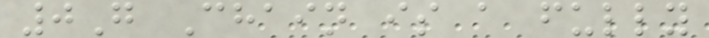0G Chain is a fully
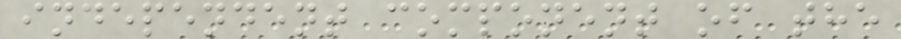independent component of the
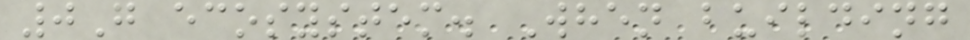0G ecosystem. When building
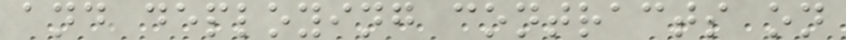and deploying contracts on
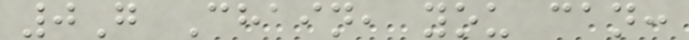0G Chain, you can:
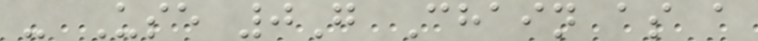- Use 0G Chain as a
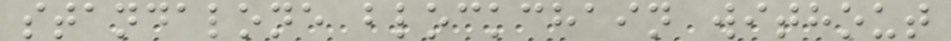standalone blockchain without
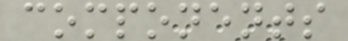components
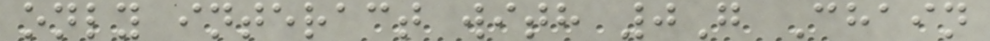only interact with 0G Chain
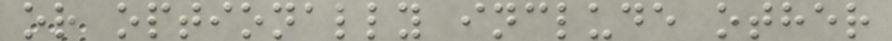or optionally include other
